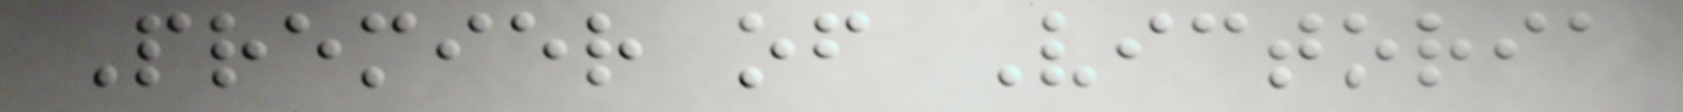Premier of Victoria
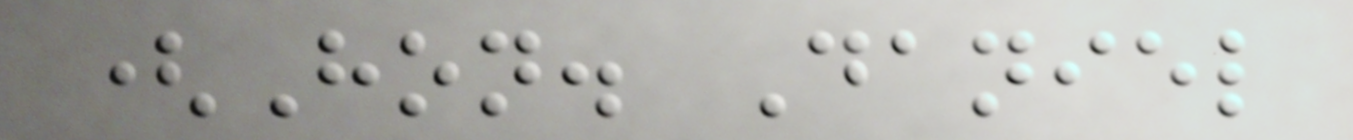(Hon. Daniel
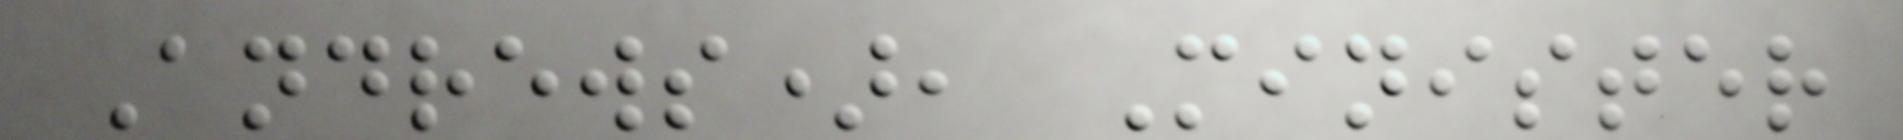Andrews), Minister
